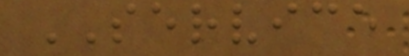SERVICE
